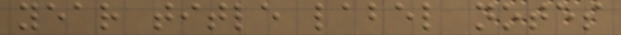year title label notes
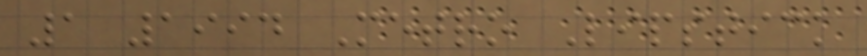1 1994 Metro Lipstick
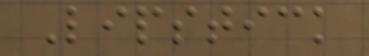Lipstick
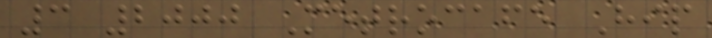3 2000 Metrocafe Hip
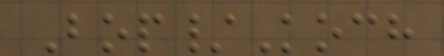Bop/Koch
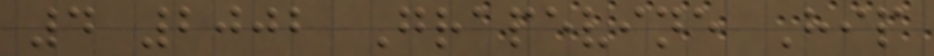4 2002 Grapevine Hip
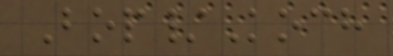Bop/Koch
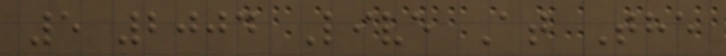5 2004 Live At The
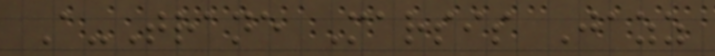A-Trane Marsis Jazz
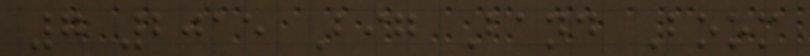7 2015 Big Band Boom
